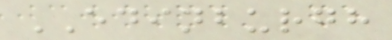EDINBURGH
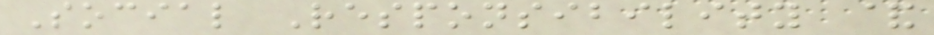Social Responsibility &
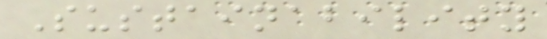Sustainability
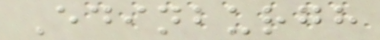Edinburgh
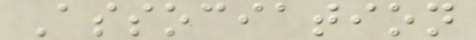Association
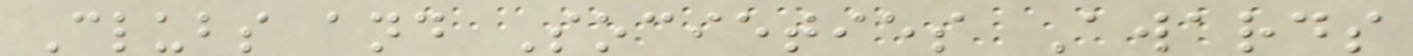Clubs and Societies Awards
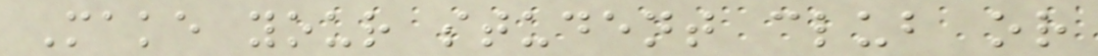Make your student club or
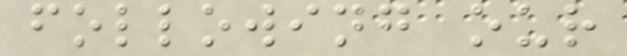following our
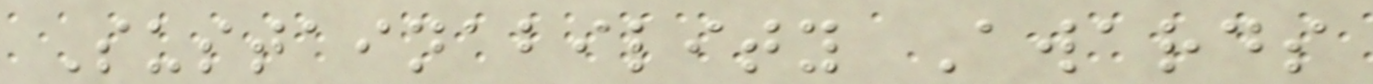Sustainability Awards
